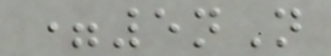=5nN
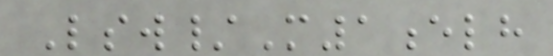Lsw/M1elh
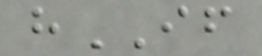hIF
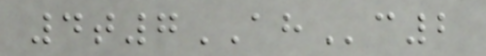4t7AHc2
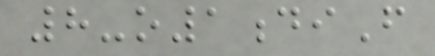8-o1diF
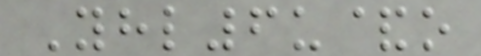Yhl6u&o
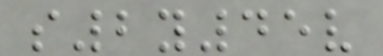s2y45v
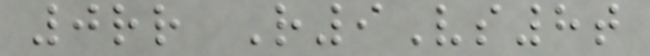0rr R9Vs8t
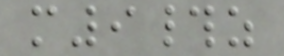m9#z
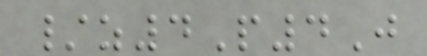/z4P4J
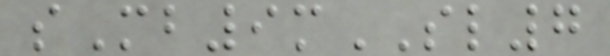sMb9mSL7
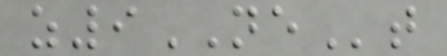z9NEt
